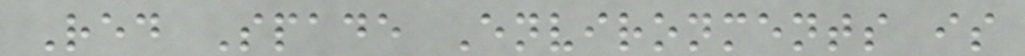Red Spade Environments is
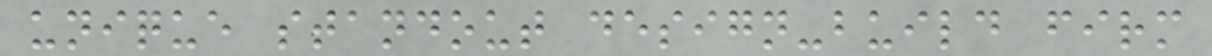unique standout design-build firm
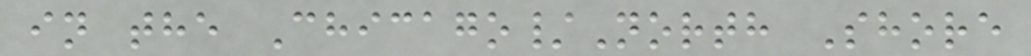in the Chicago/North Shore
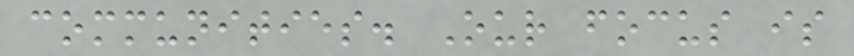communities. Our focus is
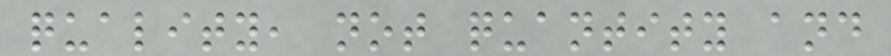quality, not quantity and
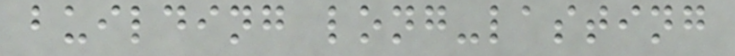building long-lasting
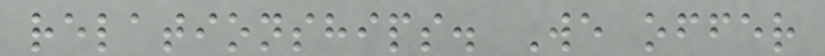relationships. We offer
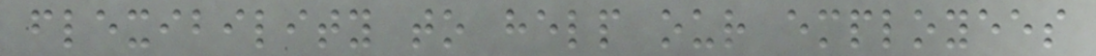flexibility to help our employees
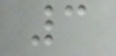3
